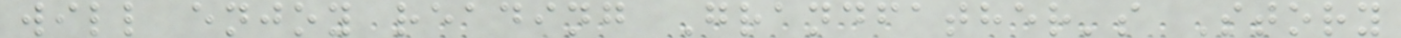will enjoy reading Grandfather's Story
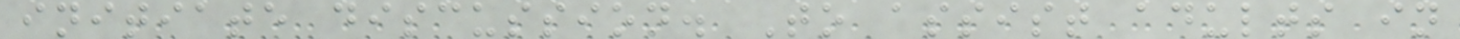initiate discussion. To assist adults in
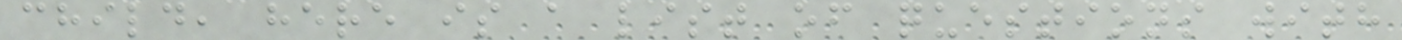child, here is a list of questions with
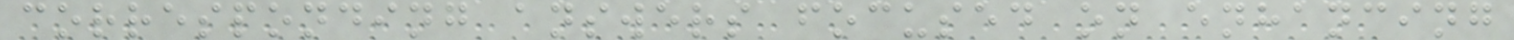corresponding answers focused on enhancing
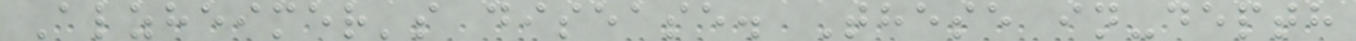Alzheimer's disease. These in-depth
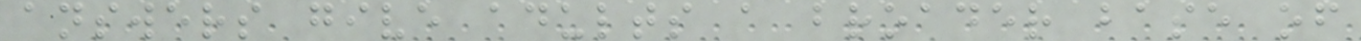answers give adults a broader base of
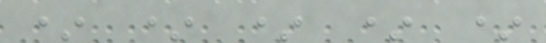* * * * *
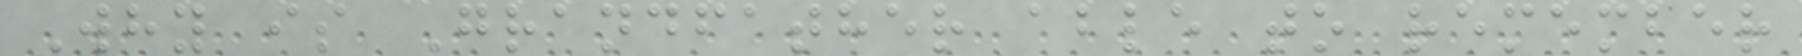Why is Grandfather able to remember
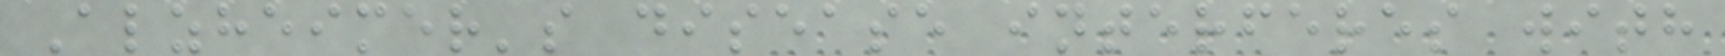Alzheimer's disease interferes with
